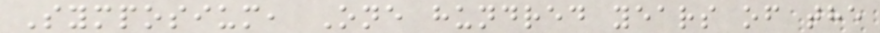Symposium, One hundred years of the
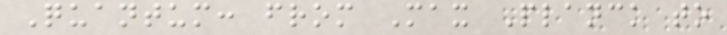Quantum: from Max Planck to
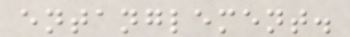entanglement.
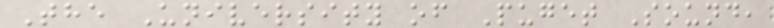The University of Puget Sound,
